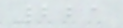221
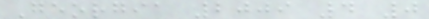Georgia 2009 4 0
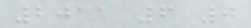2011 6 0
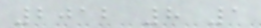2012 8 1
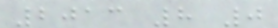2013 8 0
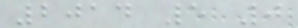2014 5 0
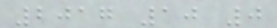2017 10 0
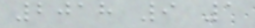2018 9 1
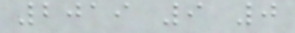2019 9 0
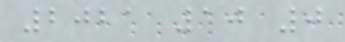2021 10 0
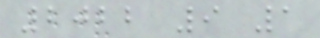2022 9 1
